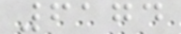6174
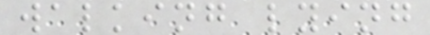walking lying
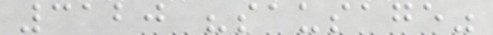3120 "sausage"
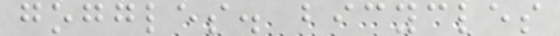goggles. bicycles
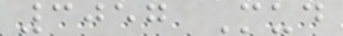3057 Mud
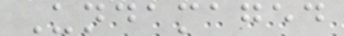Undamaged
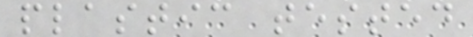plastic tested
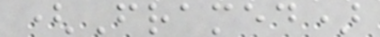(Framed)
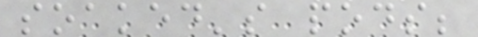soaked's pods;
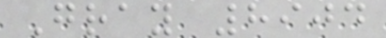Gray 8904
